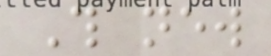This new
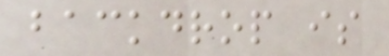backdrop is
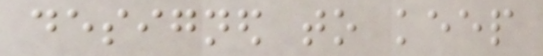designed to keep
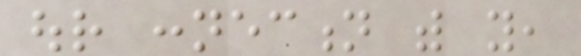our connection with you,
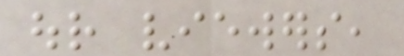our viewers,
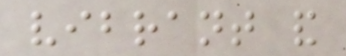vibrant and
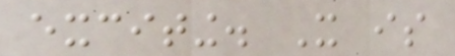exciting. It is
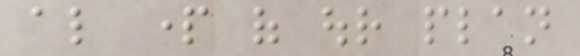also part of our plan
